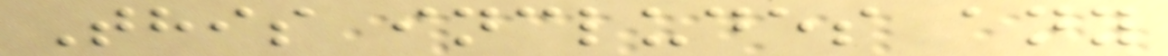This includes any
